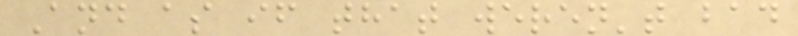And as if that weren't bad
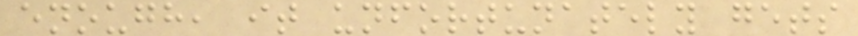enough, it unfortunately gets
